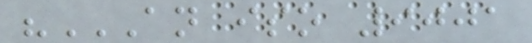"AN ISO 9001
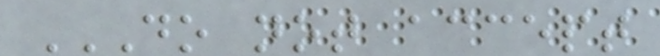DO NOT ACCEPT
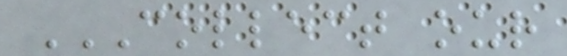COLLECT OUR
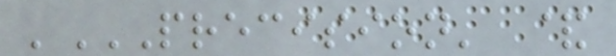'PRECISION' &
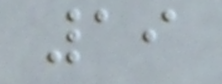19
